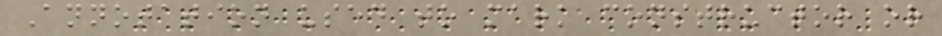Annotation used to mark constructor or
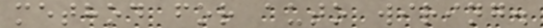method for auto wiring.
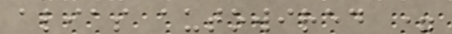alias autowired =
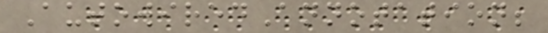AutowiredAnnotation;
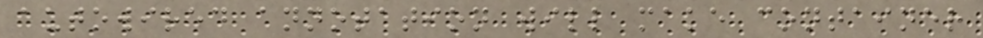autowired annotation will make container
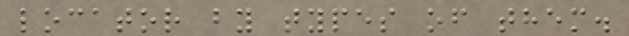locator by types of them.
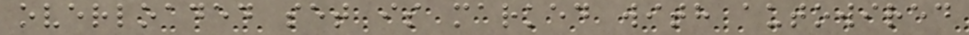overloaded set is marked with autowired
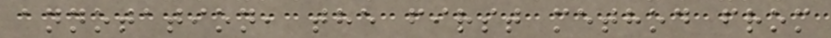annotation, the first method from
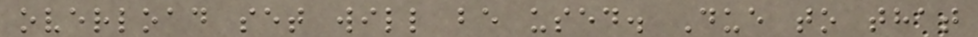overload set will be used. Due to that
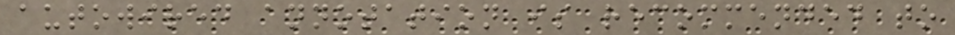autowired annotation is recommended to
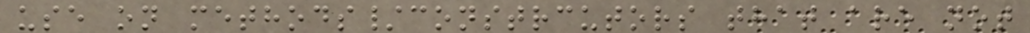use on methods/constrcutors that are not
